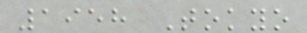1958 Tokyo
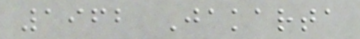1962 Jakarta
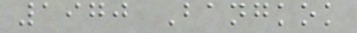1970 Bangkok
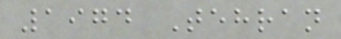1974 Tehran
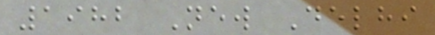1982 New Delhi
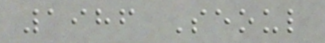1986 Seoul
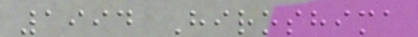1994 Hiroshima
